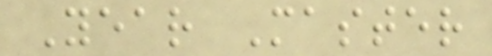Year Master
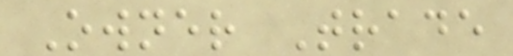Owner Trade
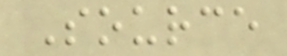Source
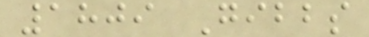1809 Gibbs
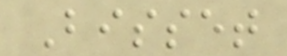Bisset
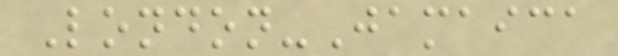London-Jamaica
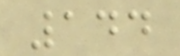144
